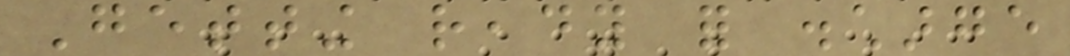Getting ready for discharge
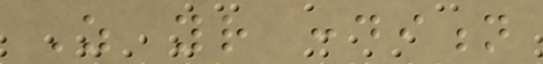As your condition
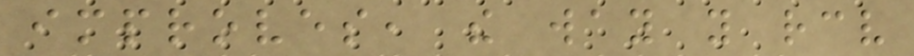improves, the way you receive
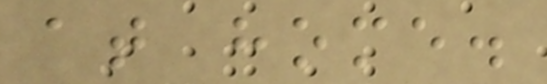at home.
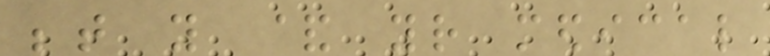between you & your medical
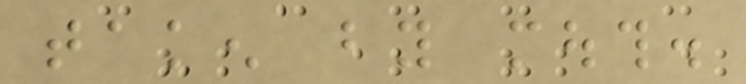taken by mouth.
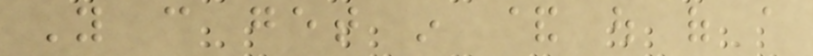You can get in & out of a
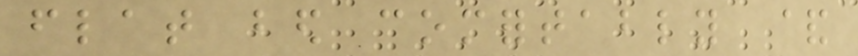flat bed comfortably &
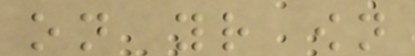on your own
